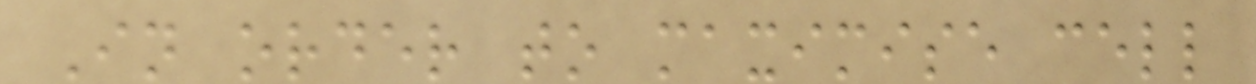In order to maximise cell
